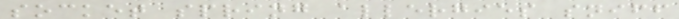socket spring allergies sniff
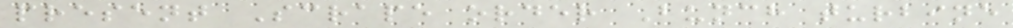present Scrape order Bunch turbine
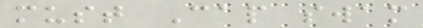must Cap swam
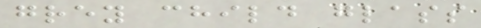grey child glass
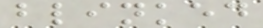blinked
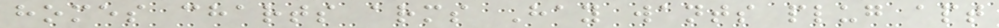homes charts arms Hay wants plug apt
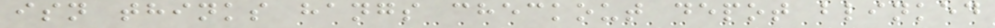isn thinks hangs checkout depot blinked
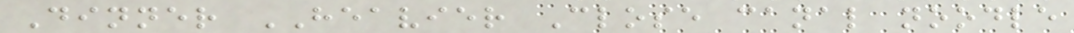Dinner HEAVIER Close canal noodle
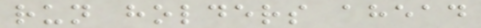run holders ahead
